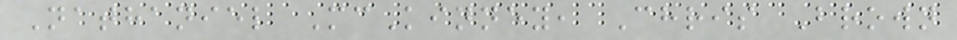Nathaniel McKinney, Chris Brown
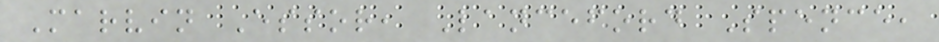Marvin Essor, Lanceford Spence,
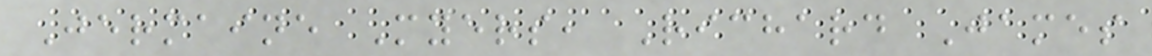Jermaine Myers, Richard James
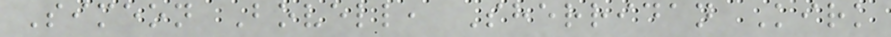Simeon Bovell, Sherridan Kirk
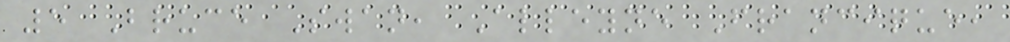5 Bruce Swan, Alleyne Francique,
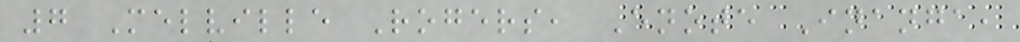7 Melville Rogers, Enote Inanga,
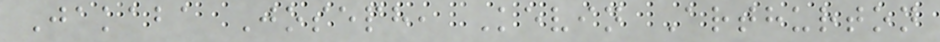Jakaba Joseph, Kevin Arthurton
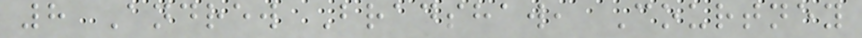8 Andrew Bradshaw, Courtney
